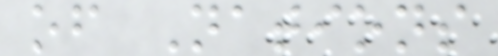of Nations
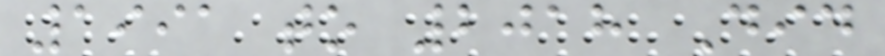1991 to 2018 Did
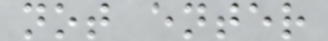not enter
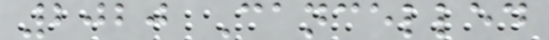2020 Cancelled
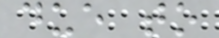due to
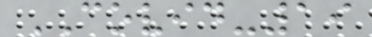COVID-19
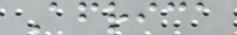Africa
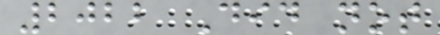2022 Did not
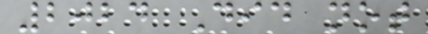2024 Did not
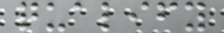qualify
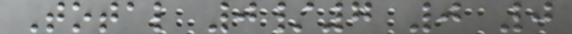Total 0/7 0 0
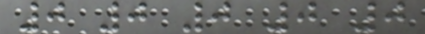0 0 0 0 0
